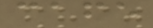cafe
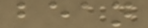bean
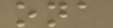ona
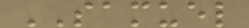SAMUEL
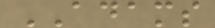ADAMS
